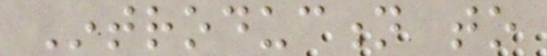Introduction to
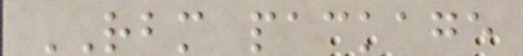RBM package
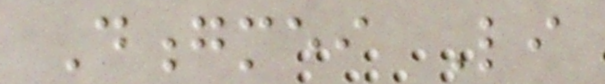Dongmei Li
